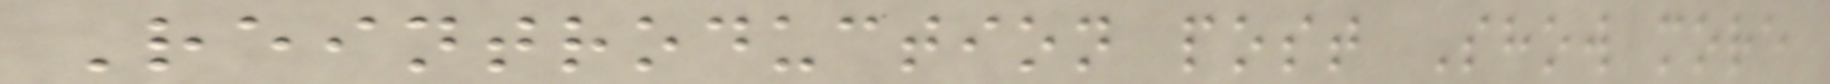Reintroduction post Show more
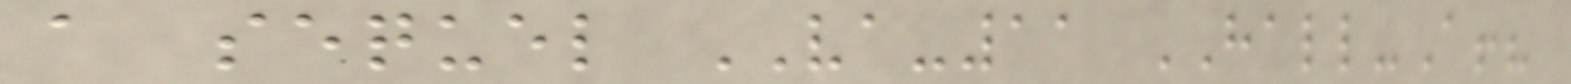a sequel VA-11 HALL-A!?
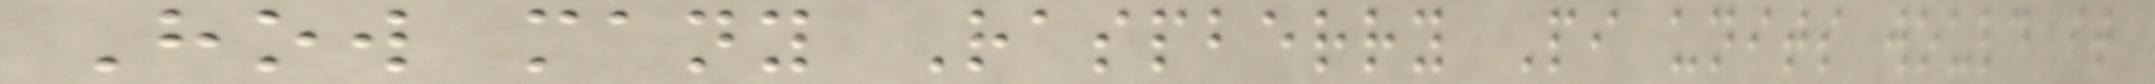How many Raspberry Pi units would it
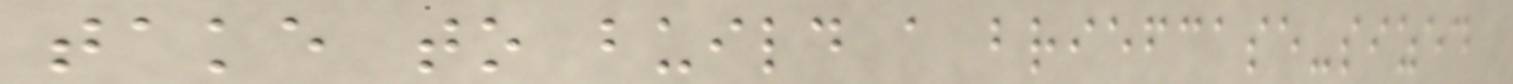take to build a briefcase-sized
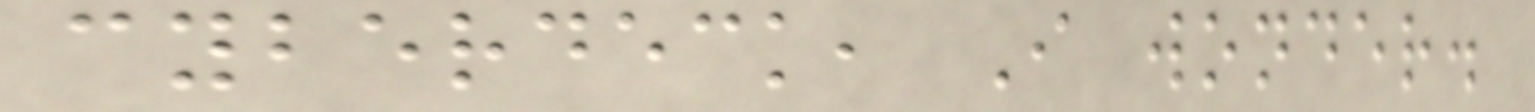cyberdeck, I wonder.
